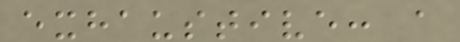exhaustive: a
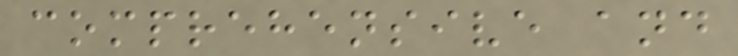comprehensive and
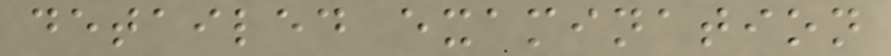detailed examination
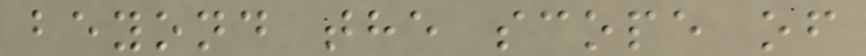beyond the scope of
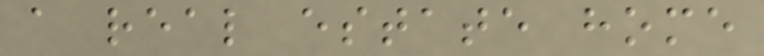a real estate home
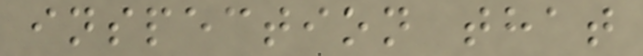inspection that
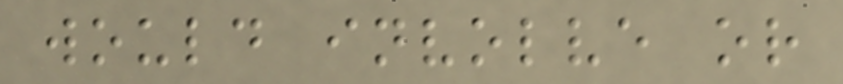would involve or
